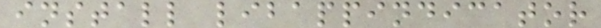install libappindicator
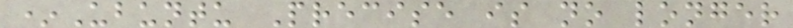*Ubuntu Precise is no longer
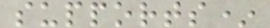supports*
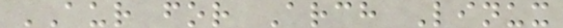AUR for Arch Linux
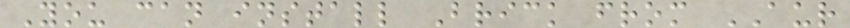You can install Brick from AUR
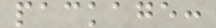package:
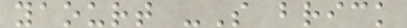yaourt -S brick
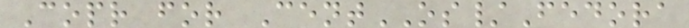Copr for CentOS/Fedora
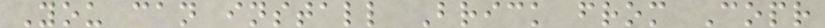You can install Brick from Copr
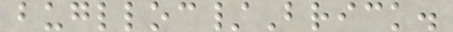buglloc/Brick.
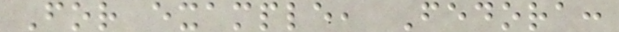For example, Fedora:
